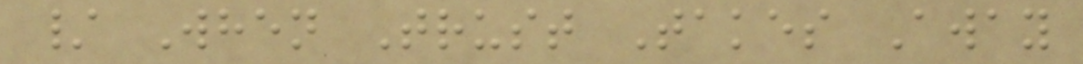/ When Trust Takes Away
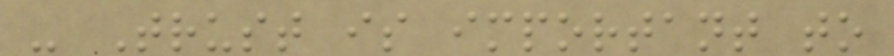- Trust is important to
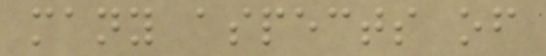many aspects of
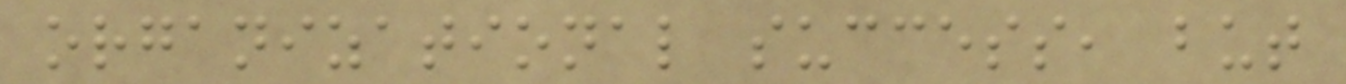organizational success, but
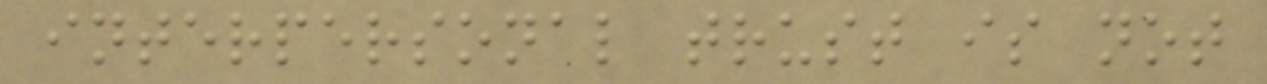interpersonal trust is not
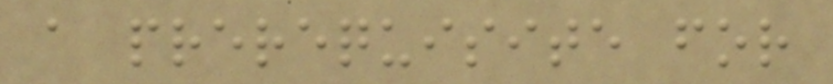a prerequisite for
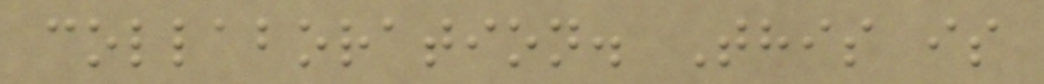collaboration. This is
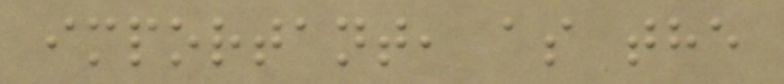important, as the
